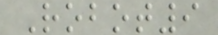Robot9
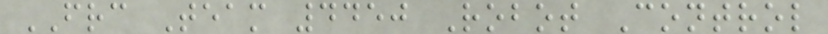FRC Team 4450 Robot Control
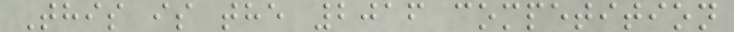This is the 2016 competition
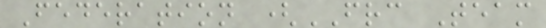Federation (FRC Team
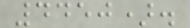4450).
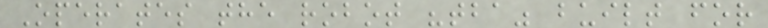Operates the robot "tba" built for
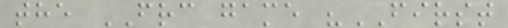the FRC game "FIRST
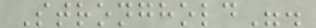Stronghold".
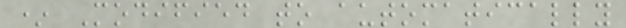* Modified to automatically
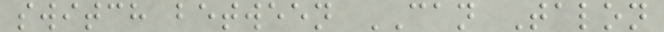switch between CAN Talon
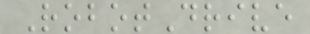RobotDrive
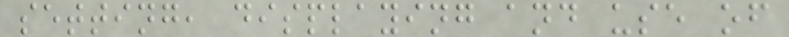setting, displaying and use of
